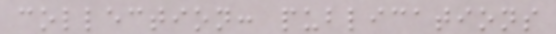collection: publications
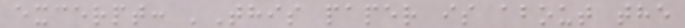excerpt: 'This paper is about the
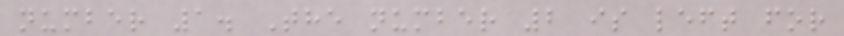number 1. The number 2 is left for
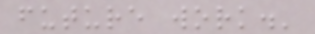future work.'
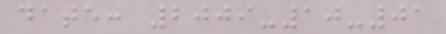date: 2009-10-01
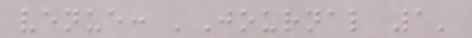venue: 'Journal 1'
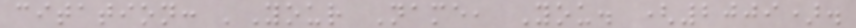citation: 'Your Name, You. (2009).
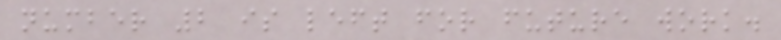number 2 is left for future work.
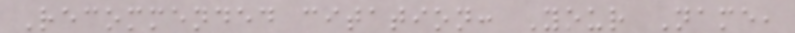Recommended citation: Your Name,
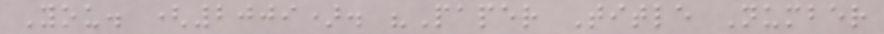You. (2009). "Paper Title Number
